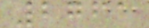2761
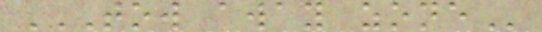TOW AWAY ZONE
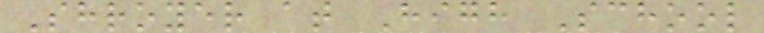Shroyer at High School
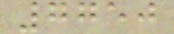7750
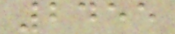2455
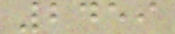2459
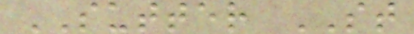SUTTER ST
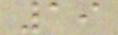19
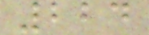224
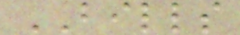BILLS
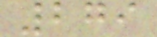279
